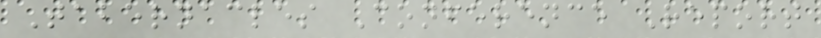Tabernacles Conference Report
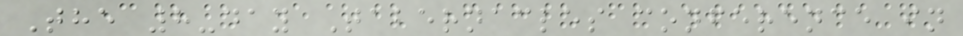The 8-day Tabernacles conference in
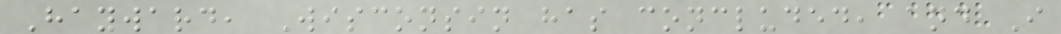Hayward, Wisconsin has concluded, and I
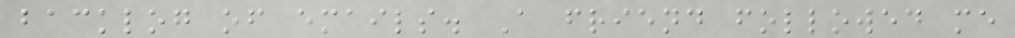backlog of emails. A friend followed me
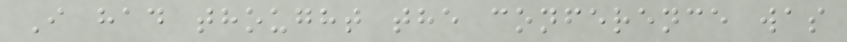I had thought the conference was
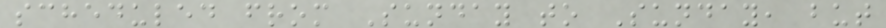scheduled from Sunday to Sunday, but
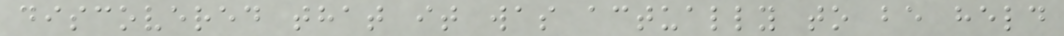discovered that it was actually to be held
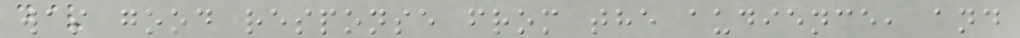was good response from the audience, and
